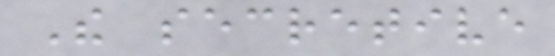The secretive
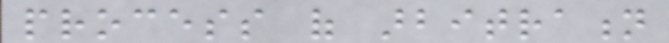process of arbitration
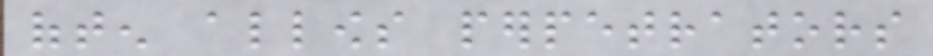often allows perpetrators
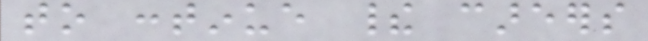to continue their careers
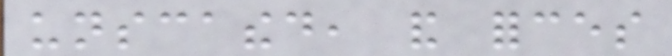unscathed, and forces
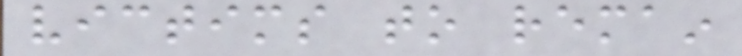victims to remain
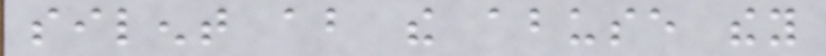silent about the abuse they
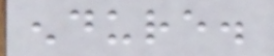endure.
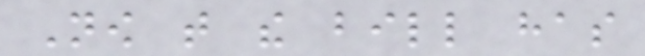Now that the bill has
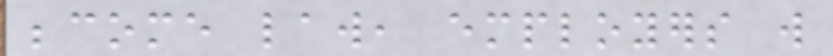become law, employers will
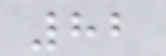82
